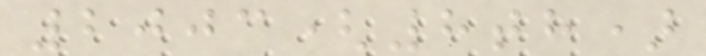2003(8th)
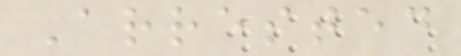Arrested
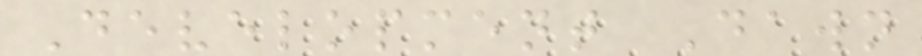Development Dawn
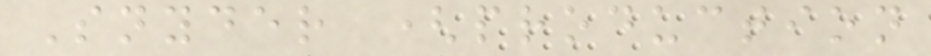Snyder (production
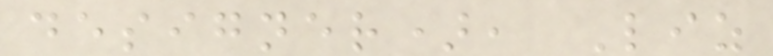designer), Liz
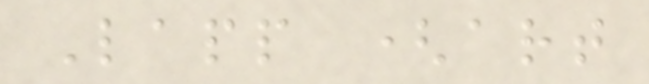Lapp (art
